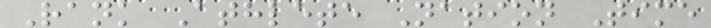Rank Athlete Nation Time
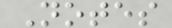Notes
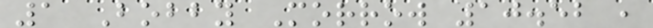1 Bobby Morrow 10.52 ,
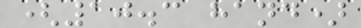(10.3 hand)
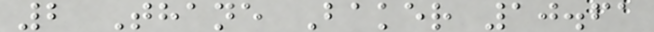2 Thane Baker 10.61
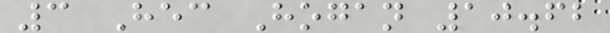3 Hec Hogan 10.62
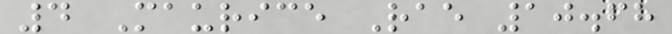4 Maurice Rae 10.68
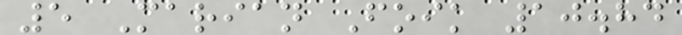5 Marian Foik 10.84
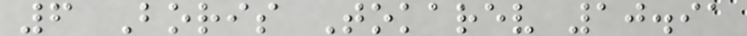6 Boris Tokarev 10.91
